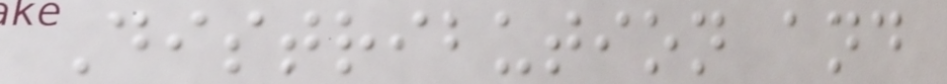Distribution and
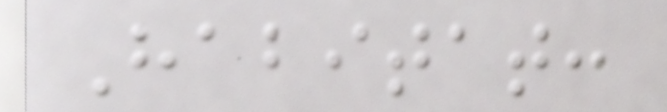Habitat:
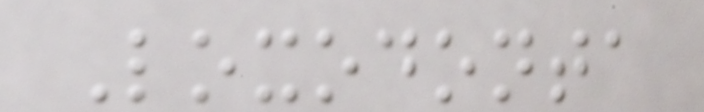Loxodonta
